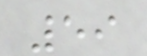59
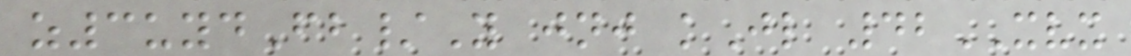z3uydFb/Y jnj kJl 42XVX
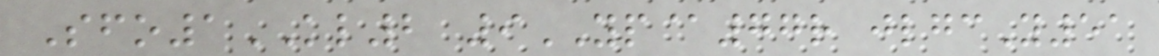Sfo1KL2 9YP@77r jlgcY51
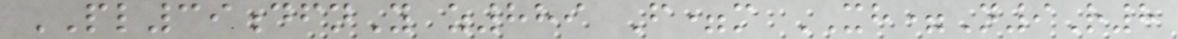PL39dfnY z889 F=m XH=N9R8
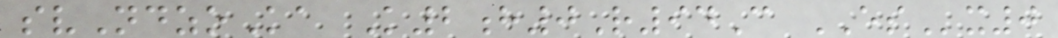svNdzoKa K2h0R94C ESx0
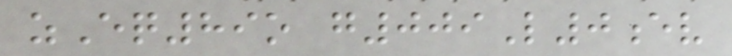zEq89o g009L0ev
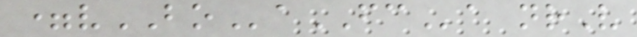=vBOaFCa nrV
